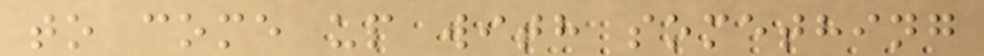to come up with something
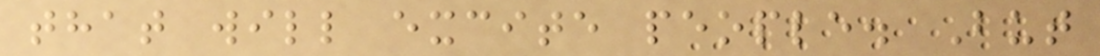that will excite people. But
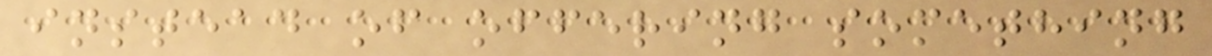instead of offering something
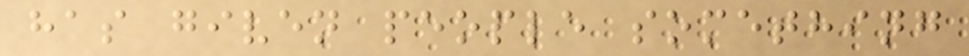has given people something
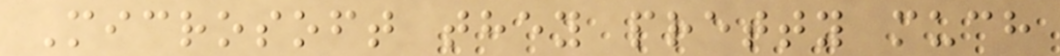Microsoft they pretty much
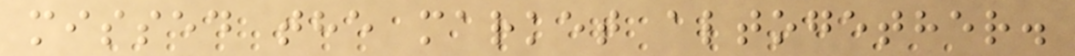missed the market altogether.
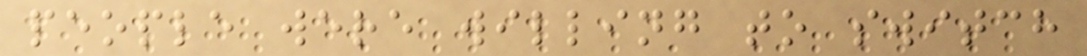people were willing to switch
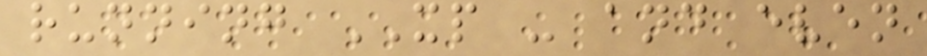running XP - and even
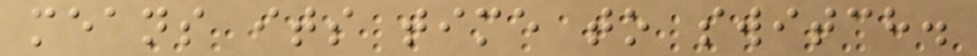means its time to switch.
